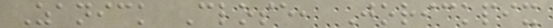Zanick Close, Jorickpix
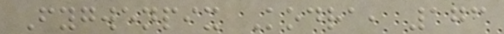Fygwenpix Kodra, 173
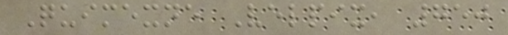Quimexne Velpix, 750
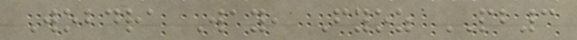Wobdra Way, Fyoz PB3
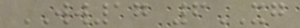WW17 6XG
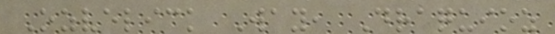Ozvelick Way, Draquioz
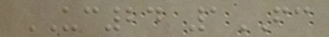UC24 1FC
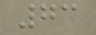73
